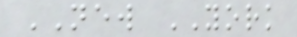NEW YORK
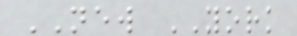NEW YORK
